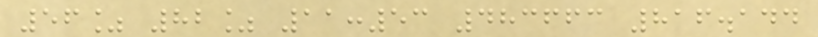56% 82% 11:53 483663 816.144
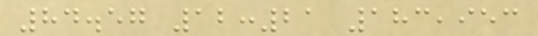84.57 12:21 183,953
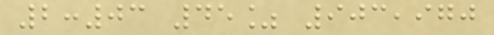2:03 45% 903,970
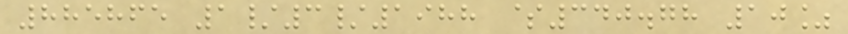885865 1/3/1988 $340.78 10%
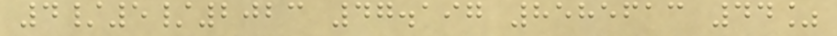4/5/2023 47.197 8585613 44%
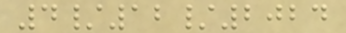4/12/2024
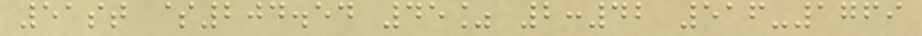51st $204.54 45% 2:42 516-1769
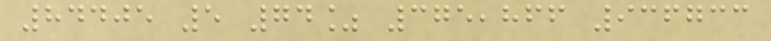84405 5 74% 375,866 936733
